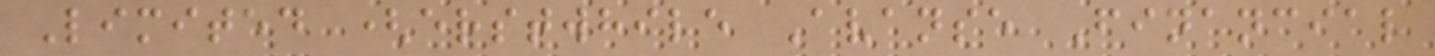Limited (erstwhile Avanse Financial
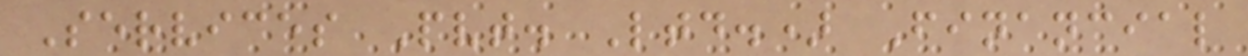Services Pvt. Ltd.) Financial
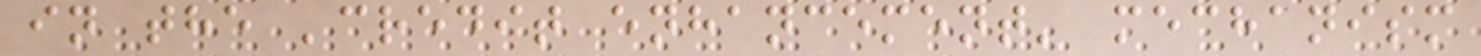in the 'credit enhancement' mechanism
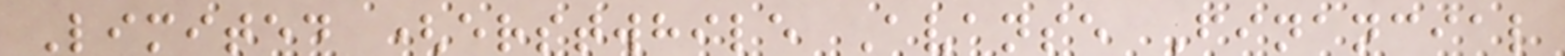Limited (erstwhile Avanse Financial
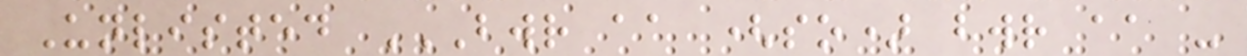Unlisted BWR AA (SO) BWR AA -
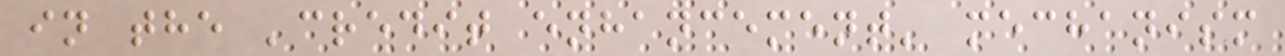in the 'credit enhancement' mechanism
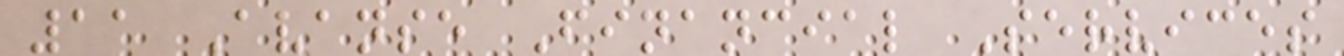11 Avanse Financial Services
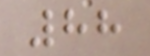88
